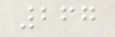267
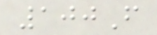100F
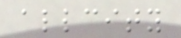allcity
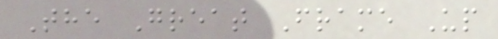The Great Frame Up
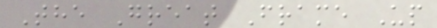The Great Frame Up
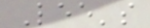Lee's
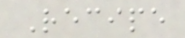Recipe
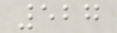527
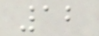12
